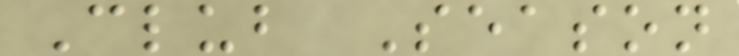Club Season
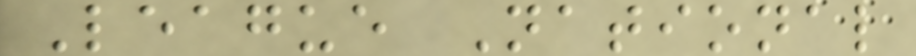League National
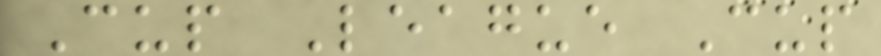Cup League Cup
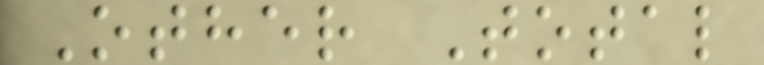Other Total
